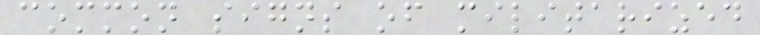common signs of militarized
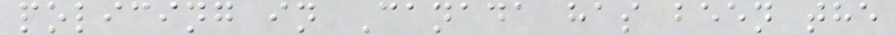policing in Canada has been the
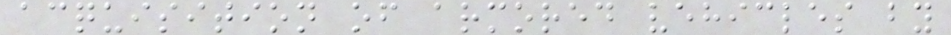acquisition of armored vehicles by
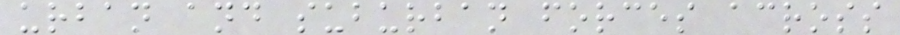urban and suburban forces across
